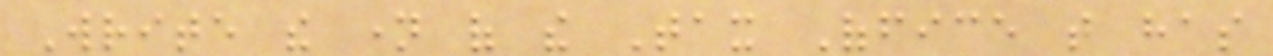Write the name of the Tax Office that has
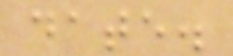date.
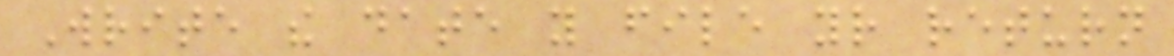Write the date you file your return
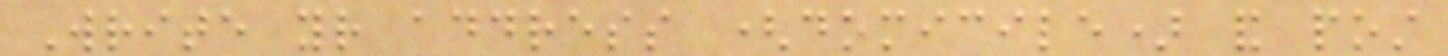Write your address (domicile) and post
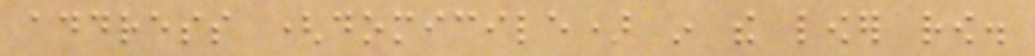address (domicile) in the lower row.
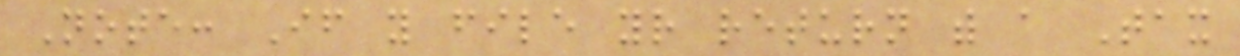Note: If you file your return with a Tax
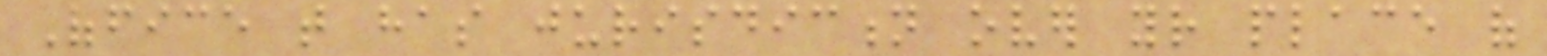Office that has jurisdiction over your place of
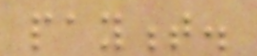payment.
